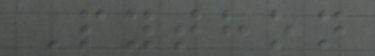Python
